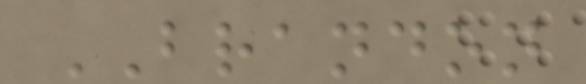BRANDON
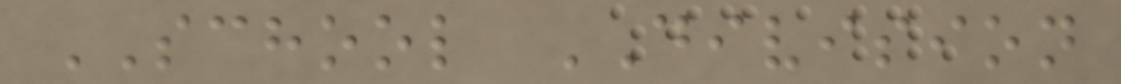SCHOOL DIVISION
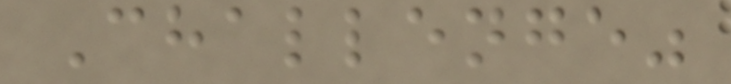Challenge"
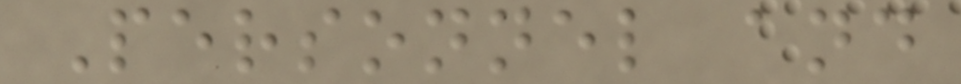Personnel and
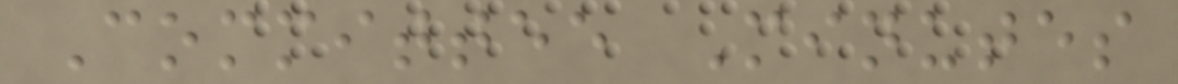Committee Minutes
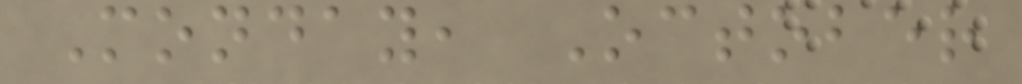Monday, October
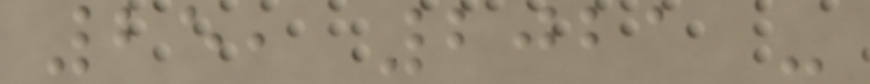25, 2021 -
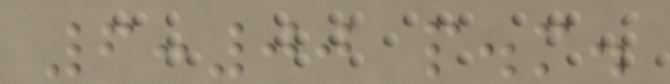6:00 p.m.
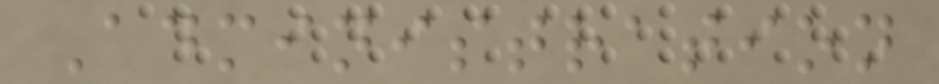Administration
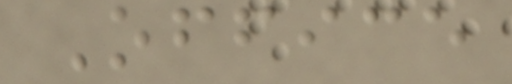Office
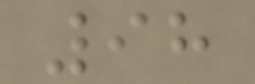98
